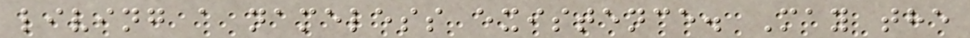living a nameless existence. May the
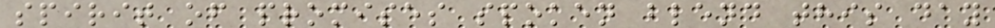spirit of promises spoken blend this day
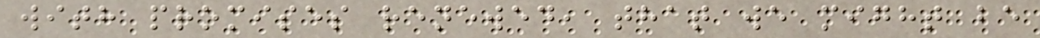with promises renewed, that we might be
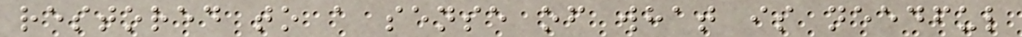restored to a sense of what is needful
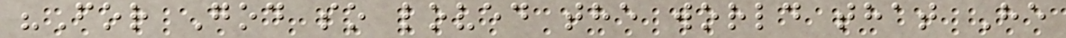"For God so loved the world that He
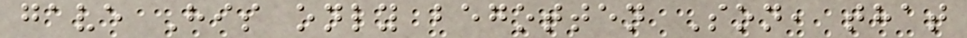gave His only begotten Son, that
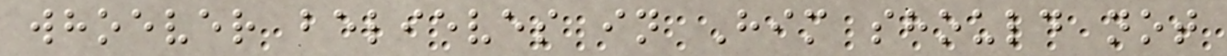whoever believes in Him should not
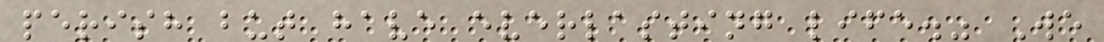perish but have everlasting life." We
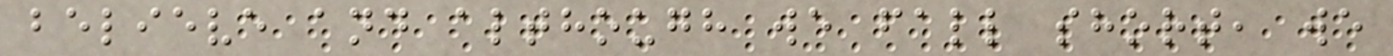believe and although we fall short, we
